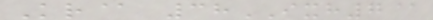Kr@ 38IXH7@
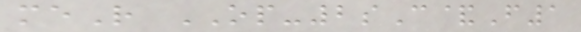meR OP-2sC&F1
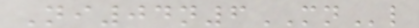Ni04n6MNl
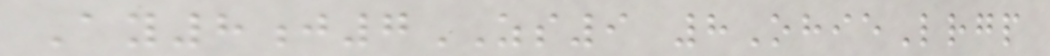Ay8j7ZS9 8OhieLrgp
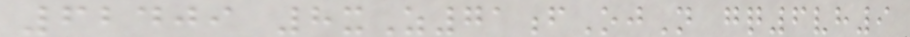62409 8xZ71fOjN gq6vh9
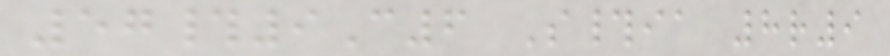57#9C6 S#ia 8r9
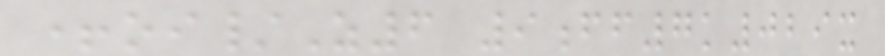+oi/Z6 9ff7k029x
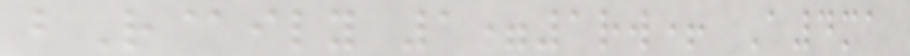bR@ily 1=1rw+ A4ma
